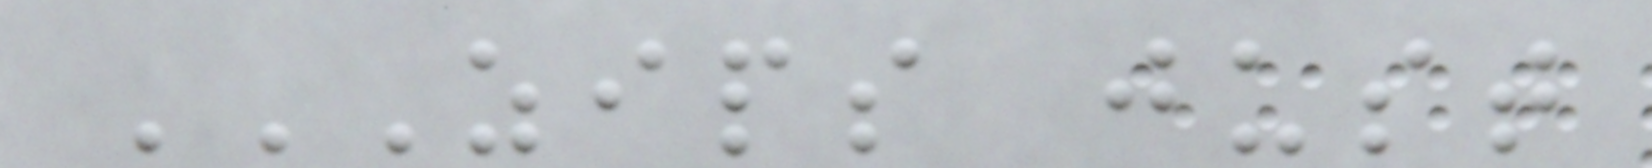ZIPS JUST
